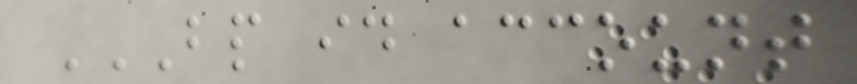BP ID ACCOUNT
